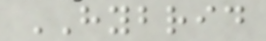HYBRID
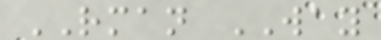RMAN WAY
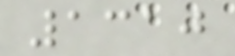1310
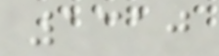1310
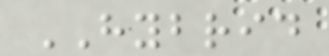HYBRID
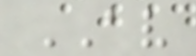AV
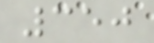350
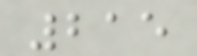215
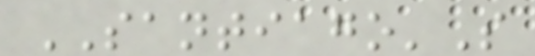SANTIAGO'S
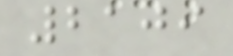2109
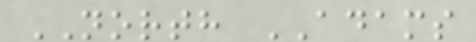NORTH ADAMS
